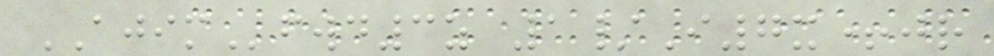AJIMfwd3z 1/I7x+jr
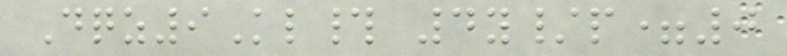Dqz9Kl# 4y/p=0
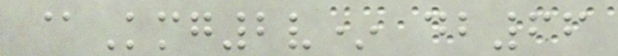@Kmg2v* db66
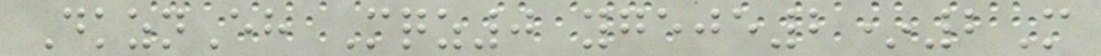DkznEh Mqz0 ygeje2*2M
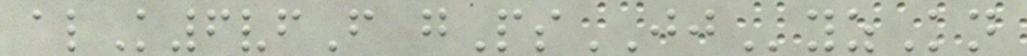alK6vfF gPsJJyzKn
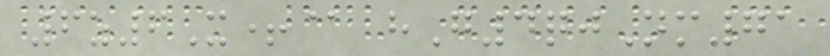6z6X+@ hG4qjNm71
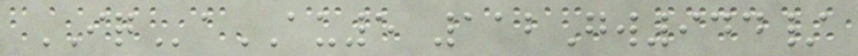IQaAU5 112Gw944/
